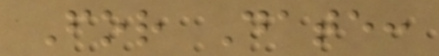For Date:
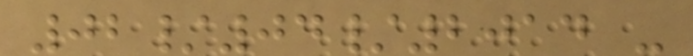02/04/2014 -
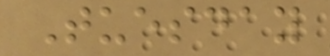Tuesday
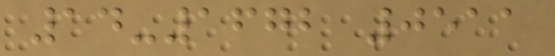14-1672 0511
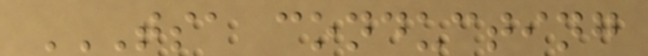TSA CONDUCTING
